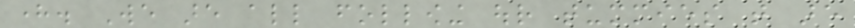here. We are all following our tummies that are
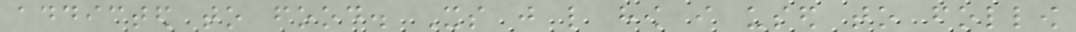addicted to food. Its just like how i used to follow
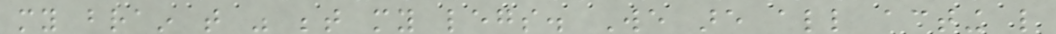my brain that was between my legs. We are all acting like
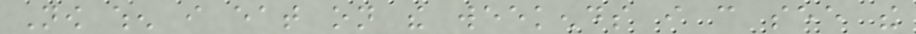Now when i eat on the weekends i can see the
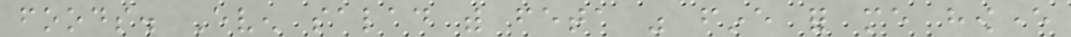foods. Even salad with feta was fine for me however
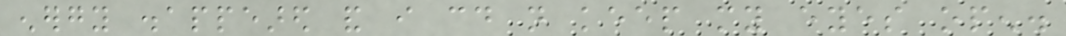energy disappeared and i could not keep my eyes open.
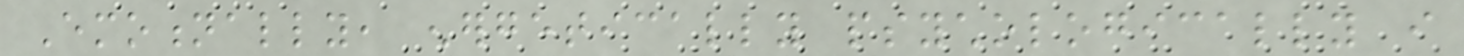Emotionally, energetically psychologically i
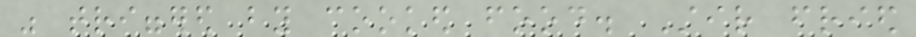was triggered by cooked food. Stir fried
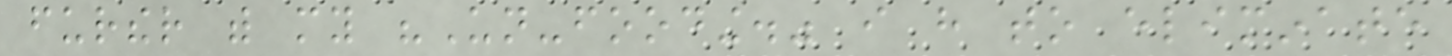further with my "Un-fooding." i have to eliminate
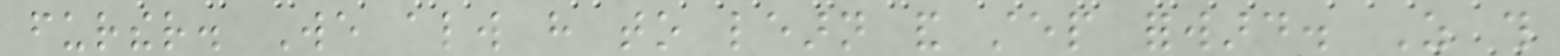further. We always have to learn and step forward. As this
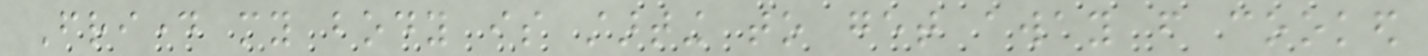Friday my body is starting to get away from cooked
